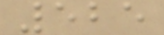525
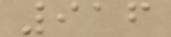916
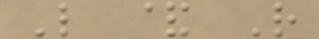L & R
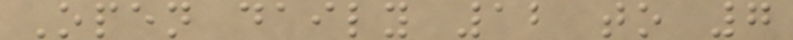Open daily 12 to 7
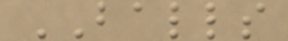BALLS
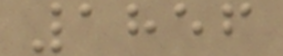1856
